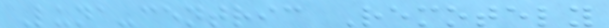Luna-centric Remotely
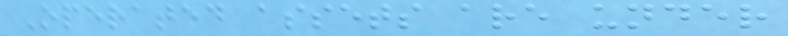Operated assets are under
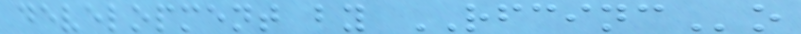development by RFCINCo
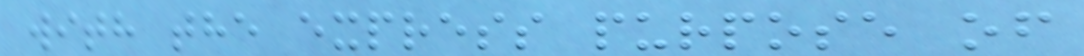with the express purpose of
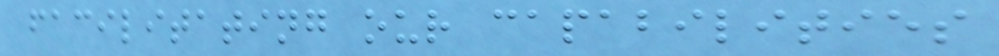facilitating our capabilities
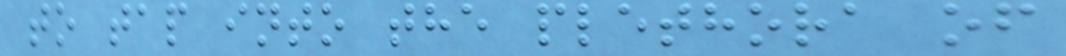to tap into the plethora of
